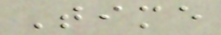Time
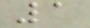1
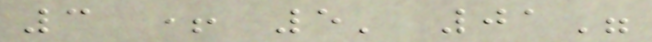3 + 5' 01"
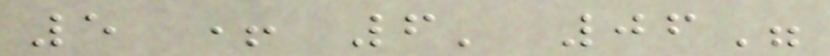5 + 6' 06"
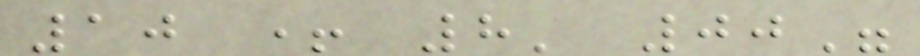10 + 8' 00"
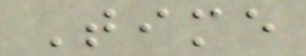Time
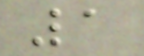1
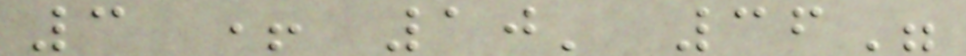3 + 10' 36"
